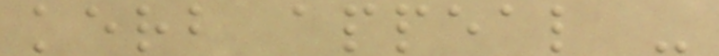kerb appeal -
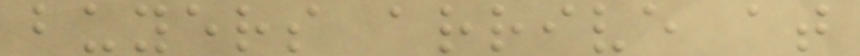buyers arrive at
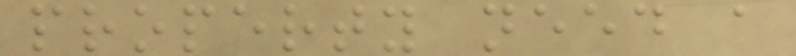property need a
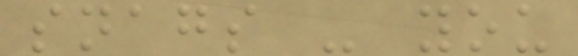snags - you
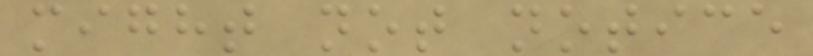might not notice
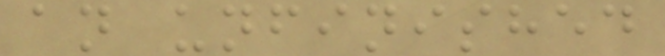an unfinished
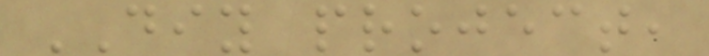DIY project,
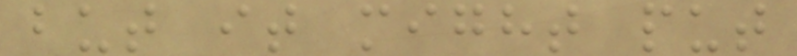but it might put
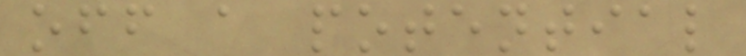off a potential
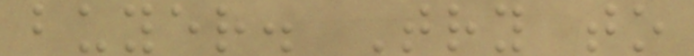buyer. Try to
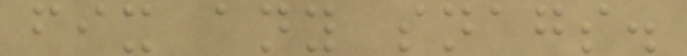fix any snags.
